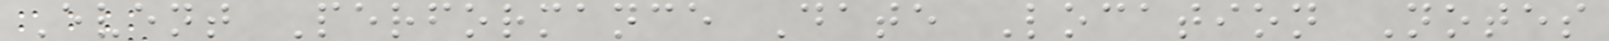Event Performance Date Location Notes
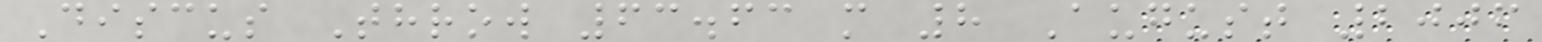Discus Throw 63.63 m 8 August 2006
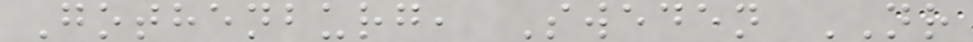Gothenburg, Sweden NR
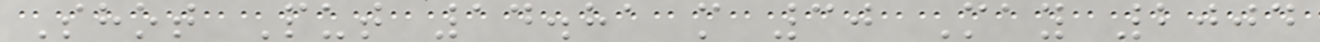Shot Put 14.81 m 30 May 2004
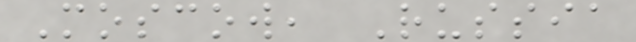Moscow, Russia
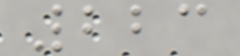223
